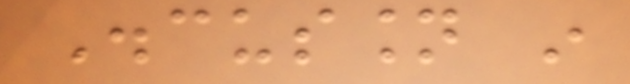Discussion in
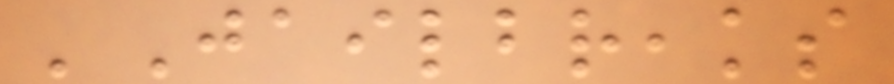'Jailbreaks
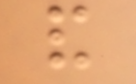and
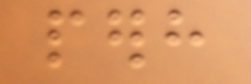perhaps
